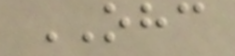OHC
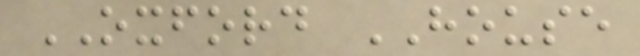OXFORD HOUSE
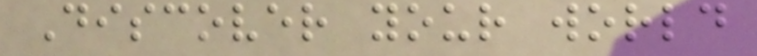Discover your world
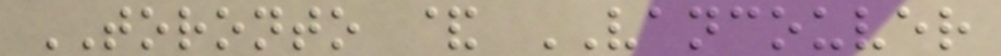TORONTO & VANCOUVER
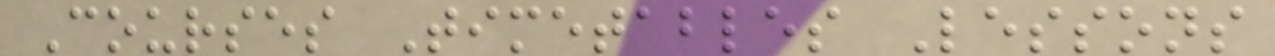Courses Timetables Lessons
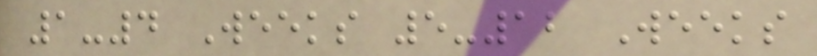1-4 Weeks 5-12 Weeks
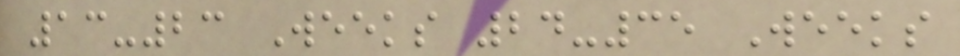13-23 Weeks 24-35 Weeks
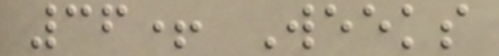36+ Weeks
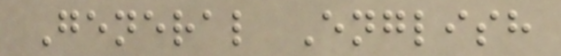General English
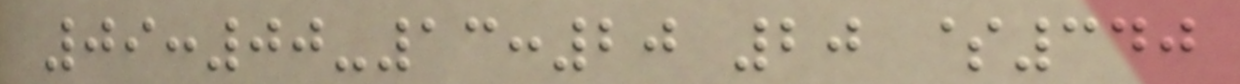09:00-13:20 20 $340
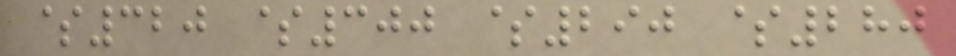$320 $300 $290 $280
